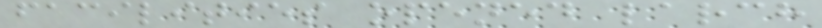facilities opened larch
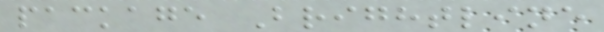package Brightline
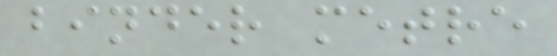binder metre
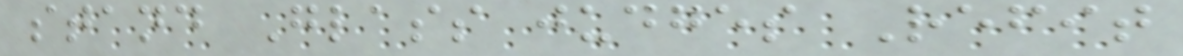stand Glass judges Refit
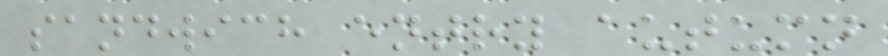sandwich entry autumn
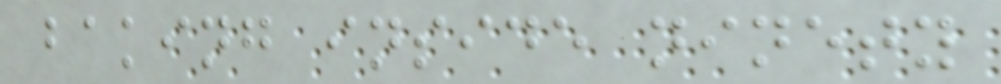baking inside ninety
